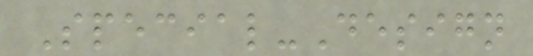Special-Design
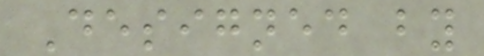Designed by
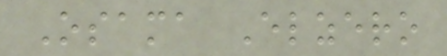Osama Elzero
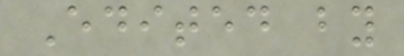Edited by
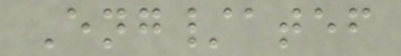Eng/atef
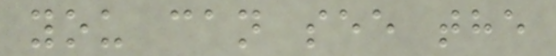you can see the
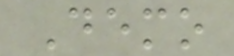Demo
